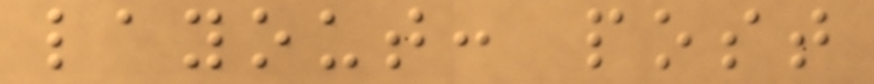layout: post
